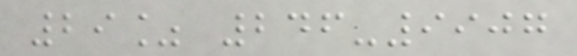29% 246-9907
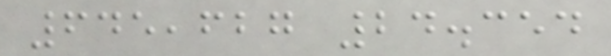645,627 24.354
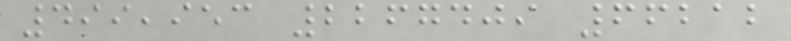499,953 2267409 66212
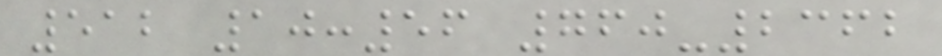512 10:56 760-2362
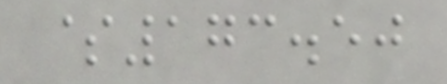$173.50
